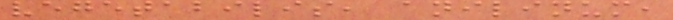vegetabilis, anilinum,
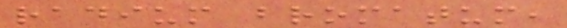radium bromatum,
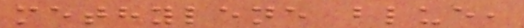methylene blue,
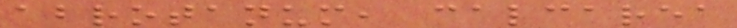abrotanum, calcarea
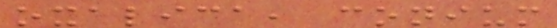oxalica, conium
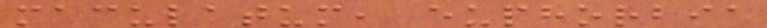maculatum, euphorbia
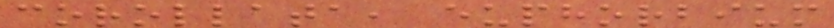corollata, euphorbium
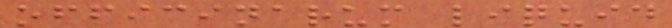officinarum liquid
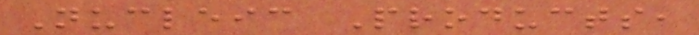Nucleic Products,
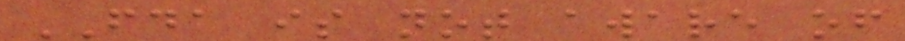FDA is not aware of
